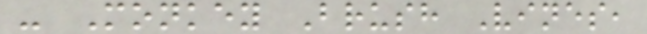- Monkey Brush Vines,
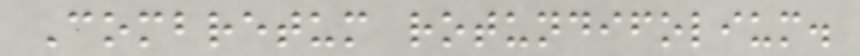Combretum rotundifolium.
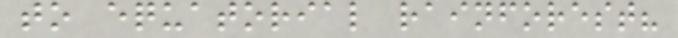to equatorial rainforest?
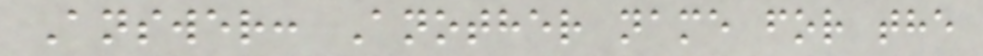Answer: Another name for the
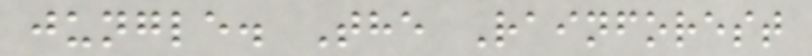jungle. The Rainforest
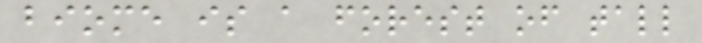biome is a forest of tall
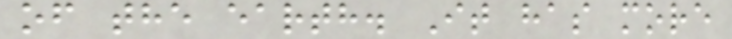of the earth. It has more
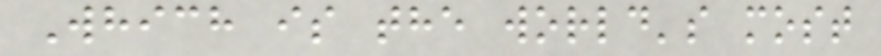Which is the world's most
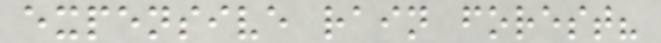expensive rain forest?
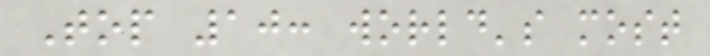Top 10: world's most
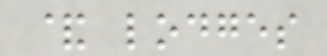& lodges
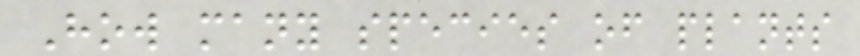How many species of plants
